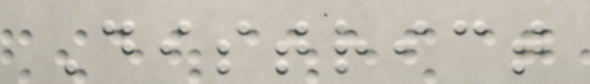District
